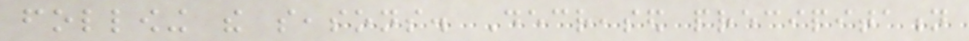following the seasons. Decreased precipitation
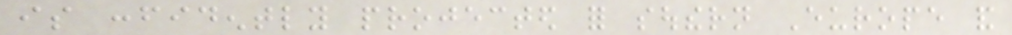is confidently projected for southern Europe and
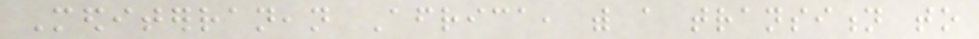Mediterranean Africa, with a transition to
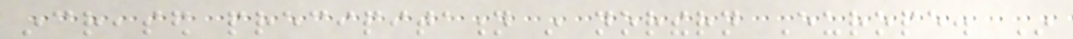increased precipitation in northern Europe. In
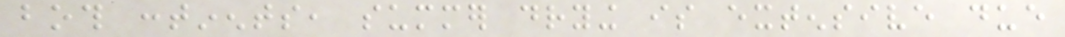both continents, summer drying is extensive due
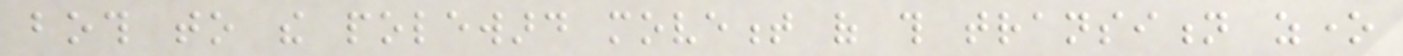both to the poleward movement of this transition zone
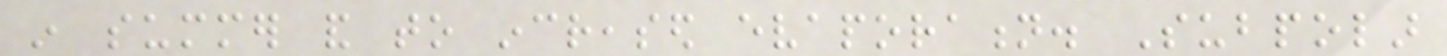in summer and to increased evaporation. Subpolar
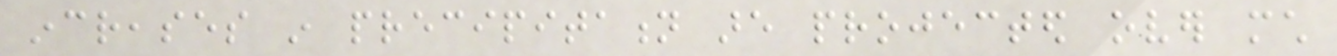increases in precipitation are projected over much
